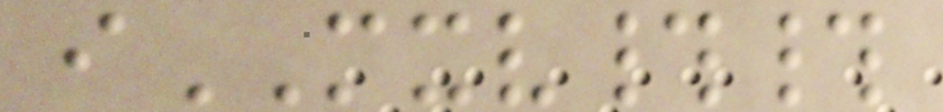iMXV##
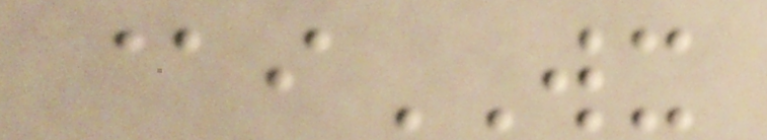@iWX
